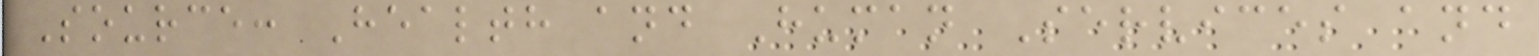Source: Health and Human Services and
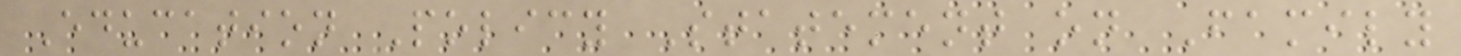Education Policy Statement on Family
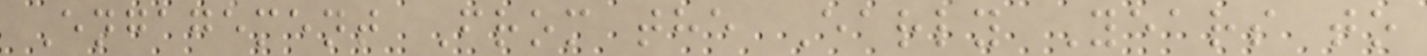Engagement From the Early Years to
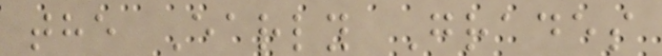the Early Grades
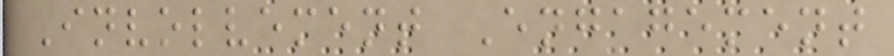Involvement Engagement
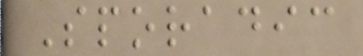Sporadic
